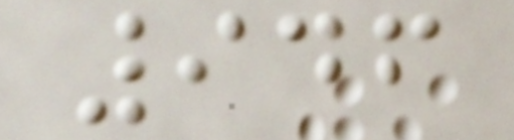946
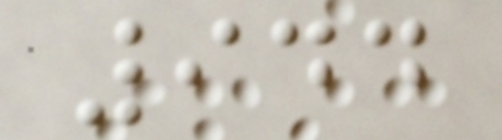944
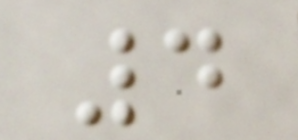4
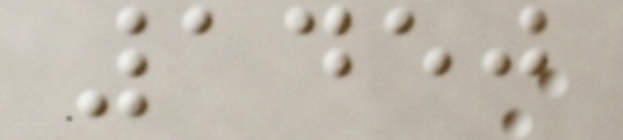1450
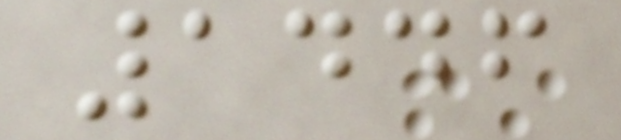1446
